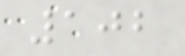102
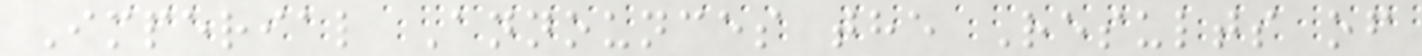Imperial Announces the Results of
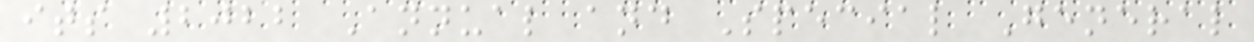its 2022 Annual and Special General
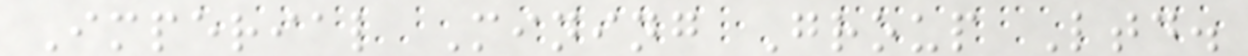Imperial Mining Group Ltd.
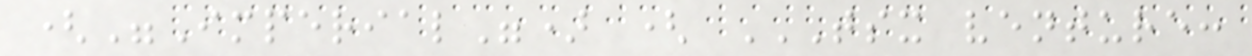("Imperial") ( TSX VENTURE:
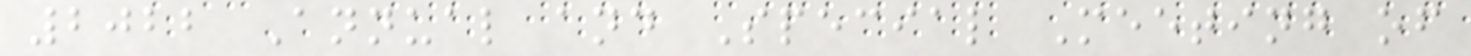2022 Annual and Special Meeting of
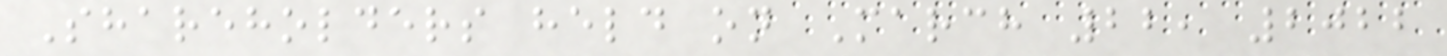Shareholders held on March 22, 2022
